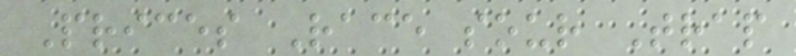Prices Race sour Trap
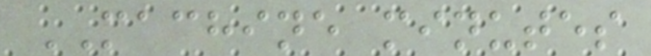MACHINE minutes
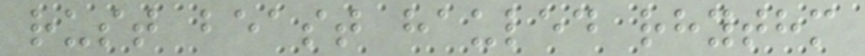rust beast hauled rhythm
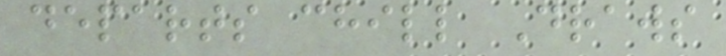departs chill Draws
